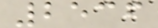2536
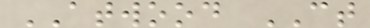ATWOOD CT
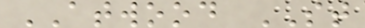ATWOOD ST
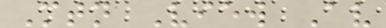Mtn View Av
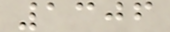1306
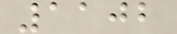1102
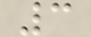3
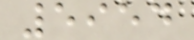5954
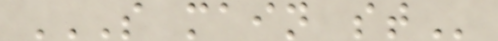S MAIN ST
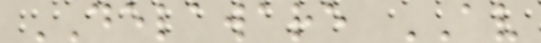DELAWARE AV
